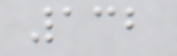132
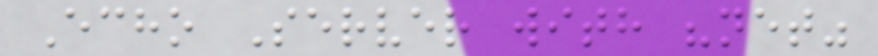Echo Server with "net"
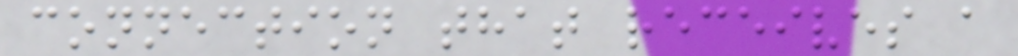connection that receives a
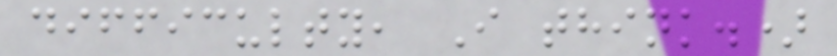difficulty, I think.)
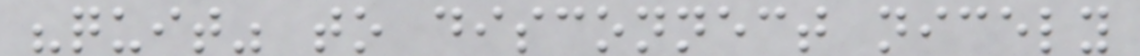"quit" to disconnect nicely
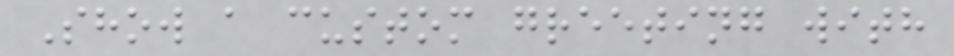Show a custom greeting with
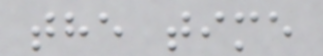the time
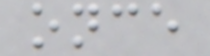once
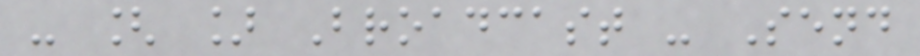- [ ] Broadcast - Send
